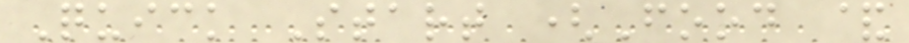Quick Start (Food &
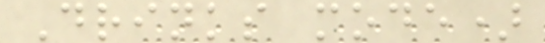Drinks mode)
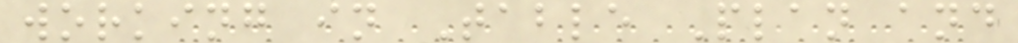working in Table Plan and
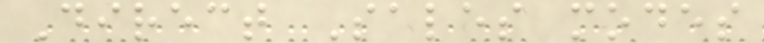Direct Sales modes
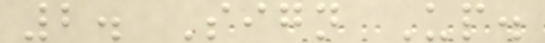2. Sign Up.
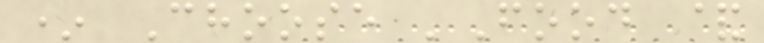* Choose 'Food &
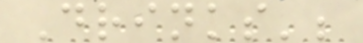Drinks';
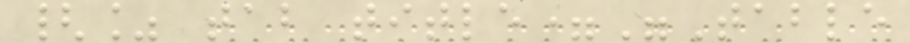{% tab title="Table
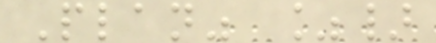Plan" %}
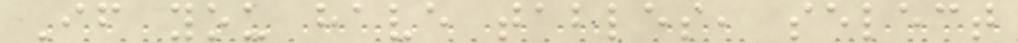If you have tables, select
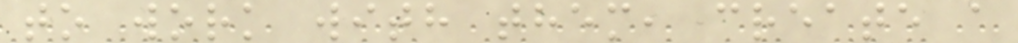to work with them, create a
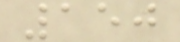150
